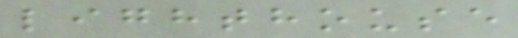lighthouse
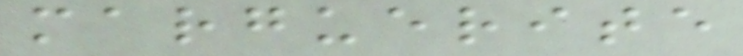marguerite
